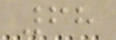68
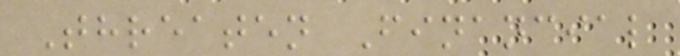Threaten Financial
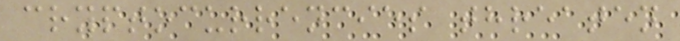cryptocurrencies threaten
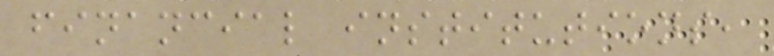financial institutions,
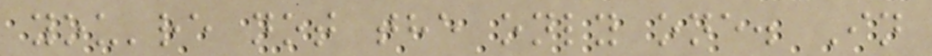you're not the only one. In
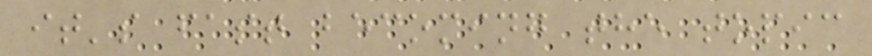it's fast becoming the topic
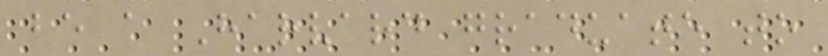be a Harvard graduate to
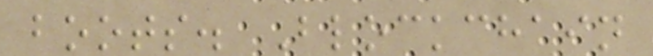boots. Blockchain
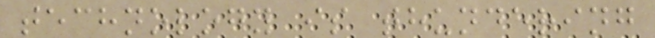technology is thundering
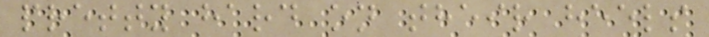pretty hard on their heels
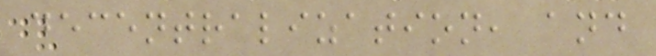decentralization, and
